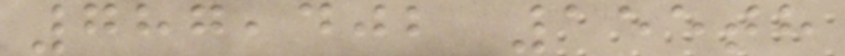787,402 155th
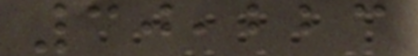30,223
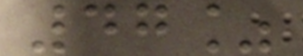47%
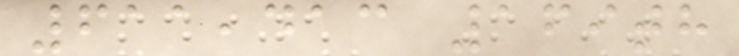611,413 169th
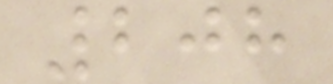208
